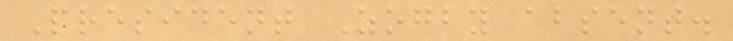President Zogby absent.
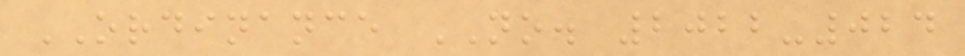ORDINANCE NO. 2022-024
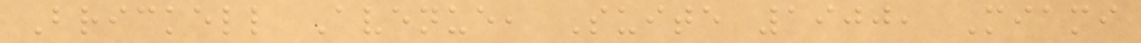Brickell Avenue, Suite 1900, Miami
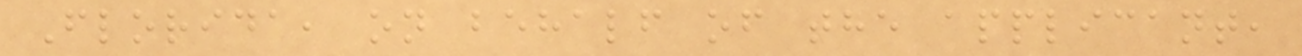Florida, on behalf of the applicant,
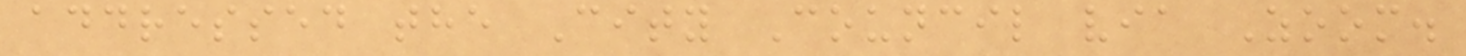addressed the City Council via Zoom.
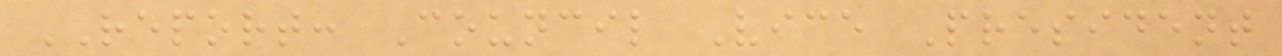REPORT: Council Vice President
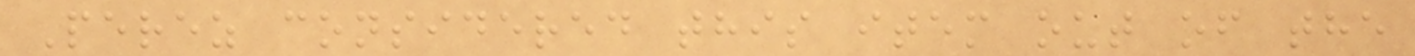Perez considered this item out of the
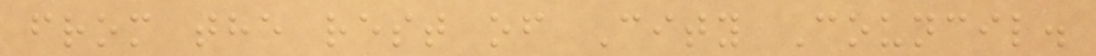from the rest of City Council.
